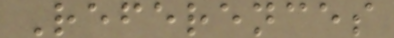References
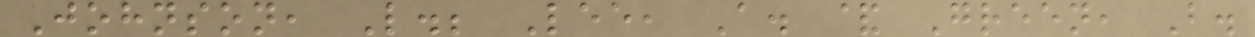Johnson, L.; Lee, A. & Green, B.
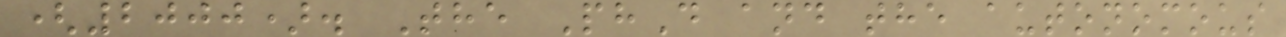(2000). The PhD and the autonomous
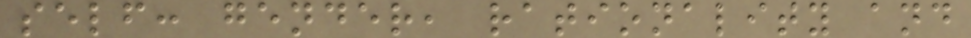self: gender, rationality and
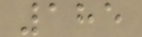185
